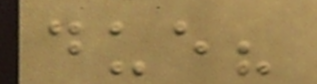due?
